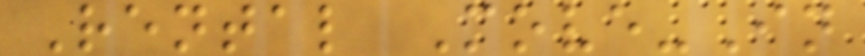Rental Move-In
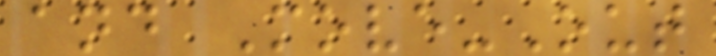and Move-Out
